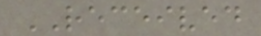RECEIVED
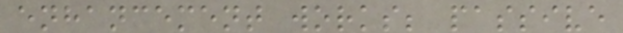enhancement works; passive
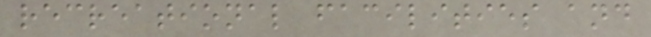recreational facilities and
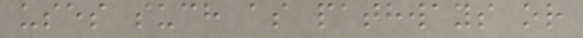uses such as pathways or
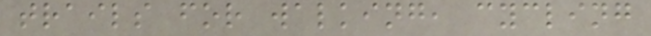trails for walking, cycling
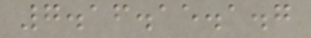7.16.15.1.7
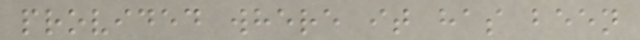provided where it has been
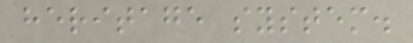heritage system.
